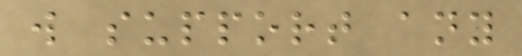will support any
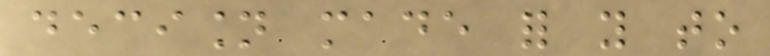decision made for you to
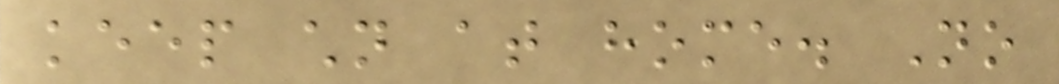keep children at home. No
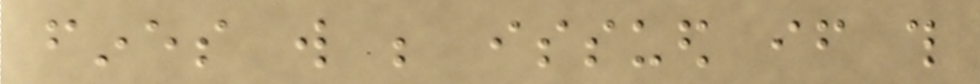fines will be issued if this
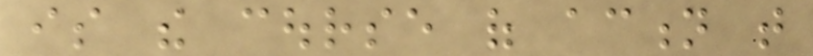is the course of action that
